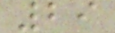29
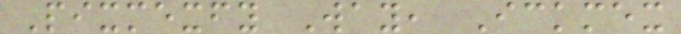Pixmexfy Way, Ickmex
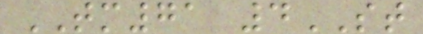TM71 4ST
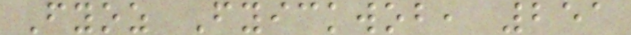Fyoz Fyickwob, 251
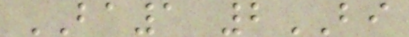BA1 2BI
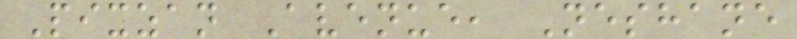Pixzan Avenue, Neshane
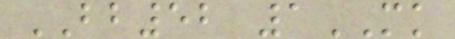BB52 1MK
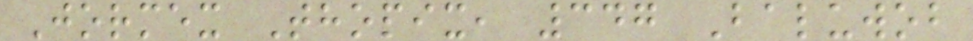Jormex Thopix, 347 Baluwob
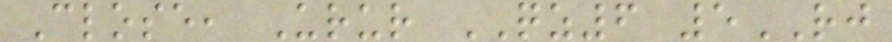Close, Urur QZ6 5RJ
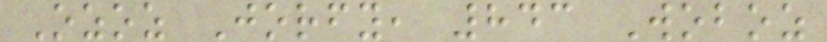Ozoz Jorfy, 843 Woboz
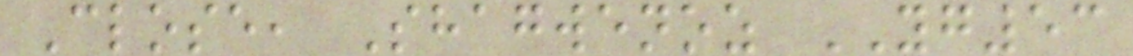Close, Shagwenoz YG53
